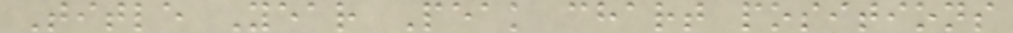Title Year Peak chart positions
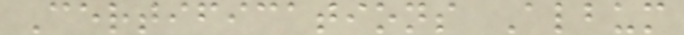Certifications Album
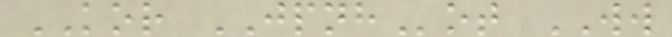KOR JPNHot WW
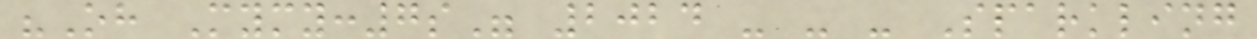"Oh Mymy:7s" 2024 - - - Sparkling
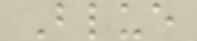Blue
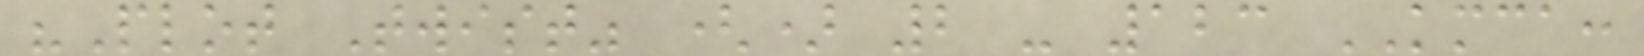"Plot Twist" () 2 - 123 KMCA:
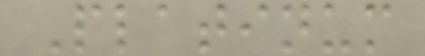Platinum
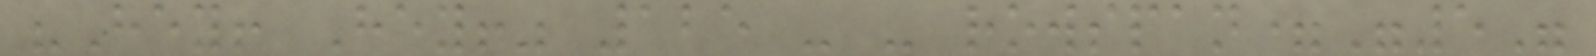"Hey! Hey!" 125 - - rowspan="5"
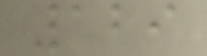129
